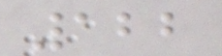122
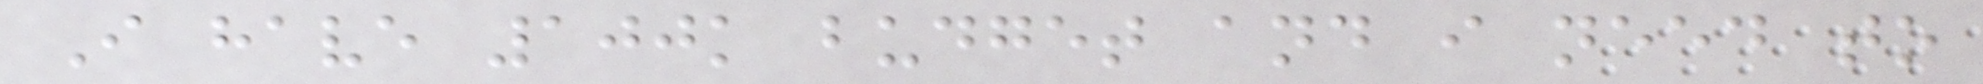I have 100k budget and i need to
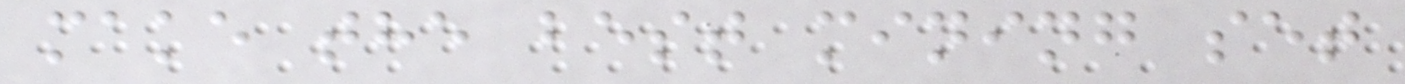make the best mining set
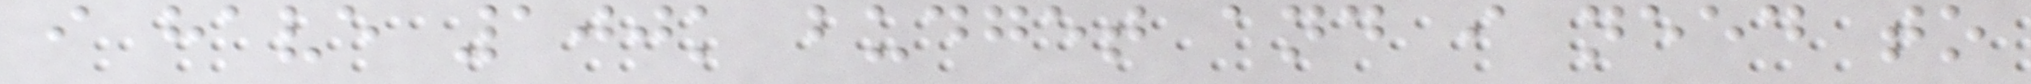i have 100k budget and i need to
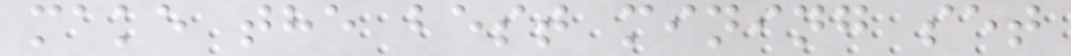make the best mining set
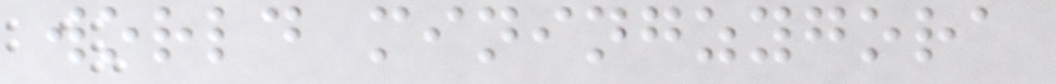world miningzygora
